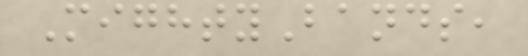MightyBands,
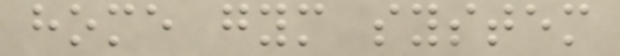home gym system
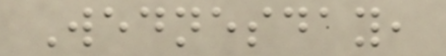Wednesday,
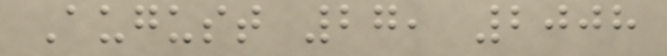August 27, 2008
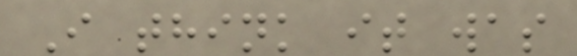I think it was
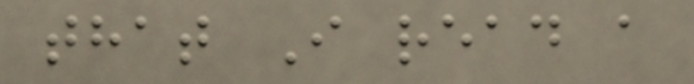that I read a
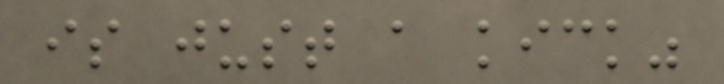is just a kick"
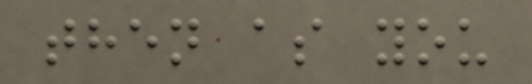then as you
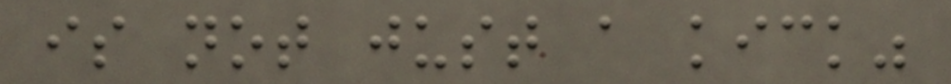is not just a kick"
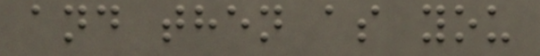and then as you
